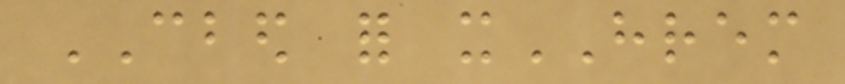CBED for xHREM
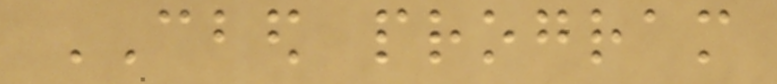CBED program
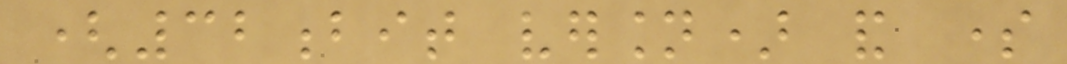(32bit version) and some
